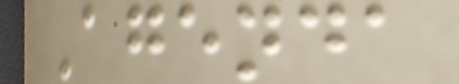Agenda
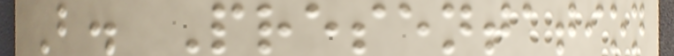B. Presentation
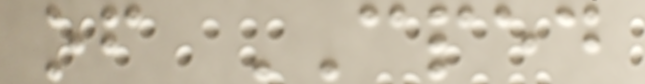of CPED
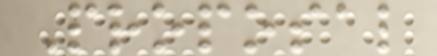Proposal
